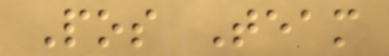Pos Team
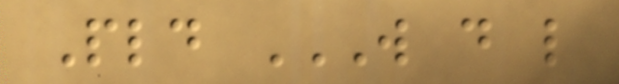Pld W D L
